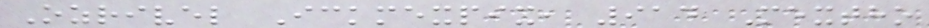Ozrivel Ickmexpix, 914 Mextho
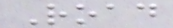Road
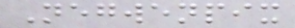Negwenpix
